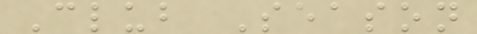Club Season
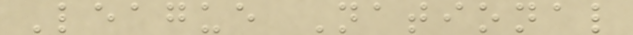League National
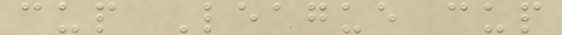cup League cup
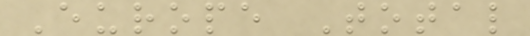Europe Total
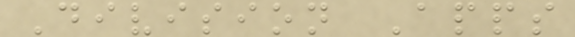Division Apps
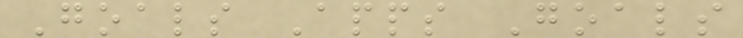Goals Apps Goals
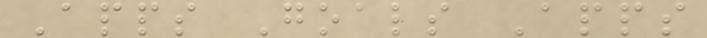Apps Goals Apps
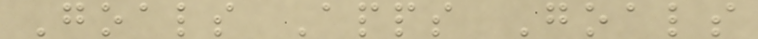Goals Apps Goals
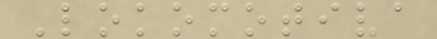Lokomotiva
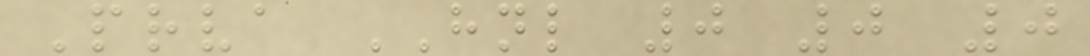Prva HNL 0 0 0
